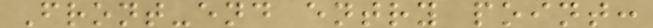Front-end entry point:
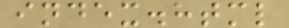index.html
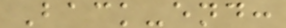Back-end:
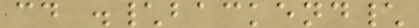cd .\backend\
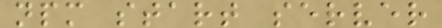npm start server
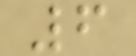6
